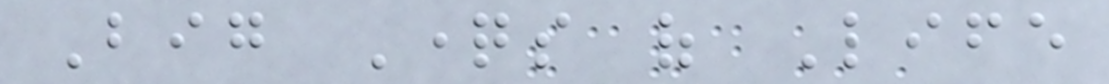Big Questions of Life
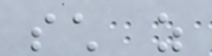such as
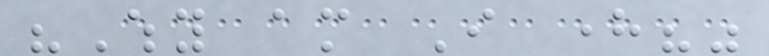"Why am I here?"
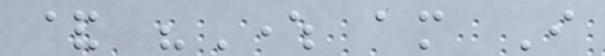& "Where am I
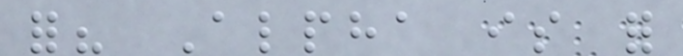for? Alpha is for
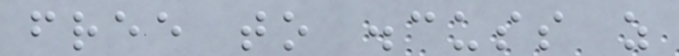free to discuss as
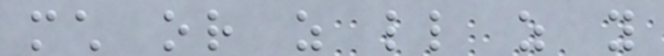much or as little as you
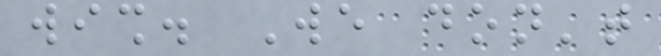wish. We don't
